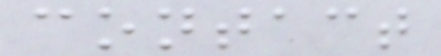contact
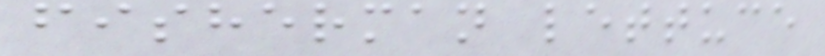fisherman lettuce
